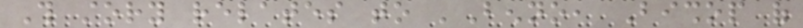This story relates to 'Benno, Bishop of
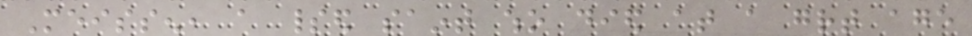Meissen, a spirited saint who died at a great age
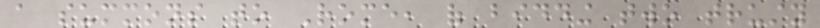a summons to Rome, of bidding two trusty
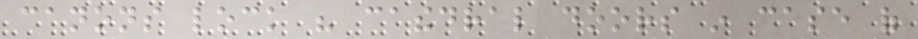canons lock his cathedral doors in case of
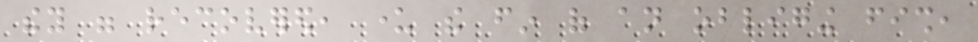they were recovered, under the fin of an obliging fish,
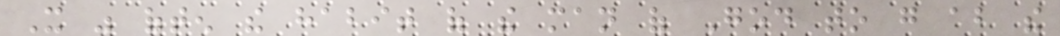It was often the habit of the man of God to go about the
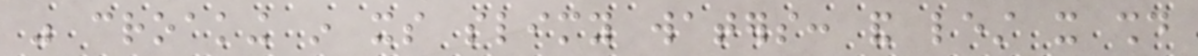was croaking in its slimy waters: and lest it should
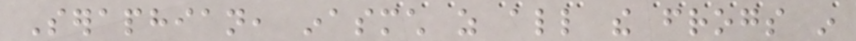Seraphian, inasmuch as all the frogs in
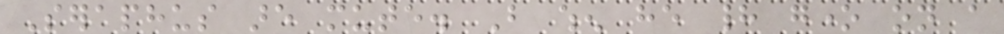Seraphus are mute. But when he had gone on a
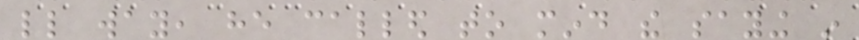little way, he called to mind the saying in
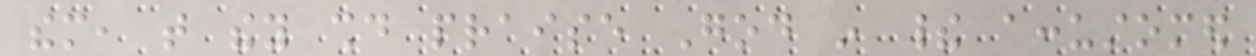them, that they should praise God in their accustomed
